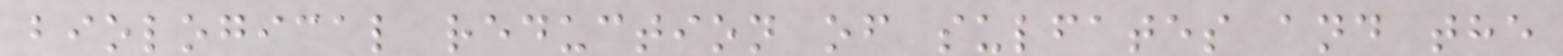biological reduction of sulfates and the
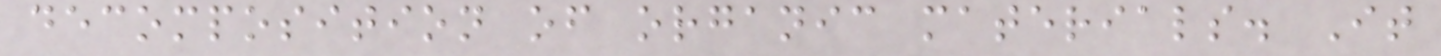decomposition of organic materials. It
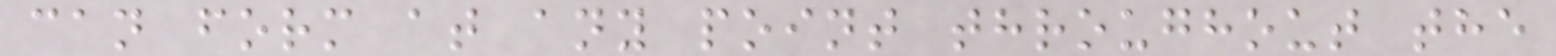can form at any point throughout the
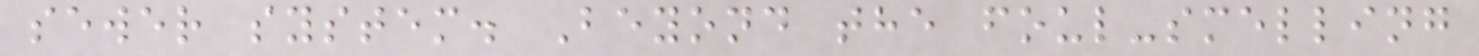sewer system. Beyond the foul-smelling
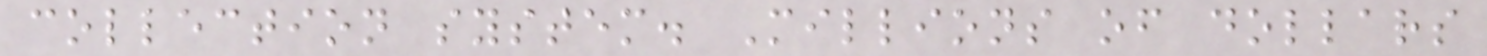collection system. Millions of dollars
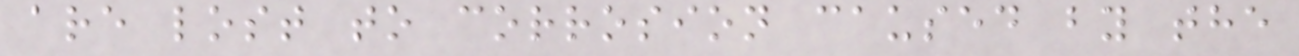are lost to corrosion caused by the
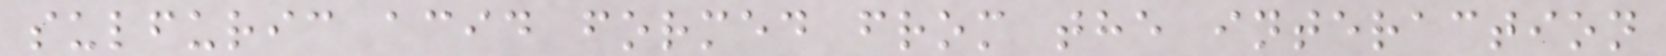sulfuric acid formed from the interaction
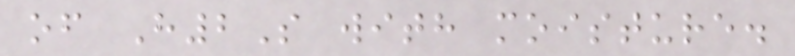of H2S with moisture.
